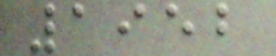1952
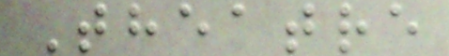Theatre
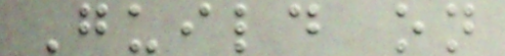Guild on
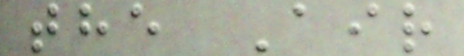the Air
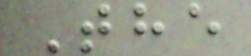The
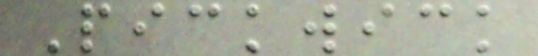Pickwick
